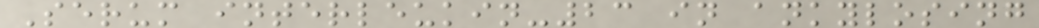Serum interleukin-23 in ankylosing
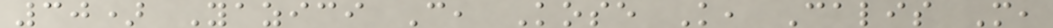30) Yazici C, Kose K, Calis M,
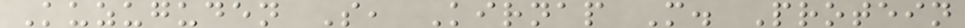Kuzuguden S, Kirnap M. Protein
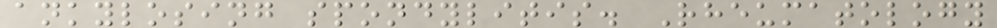ankylosing spondylitis. Rheumatology
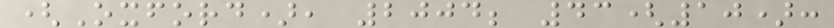(Oxford), 2004; 43(10):
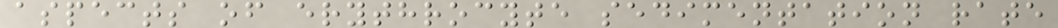aspects of erythrocyte sedimentation rate
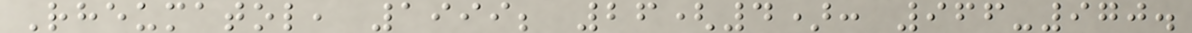Rheumatol, 1999; 26(4): 966-970.
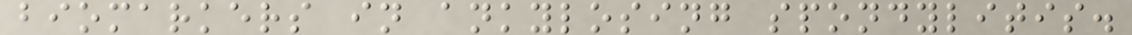biomarkers in ankylosing spondylitis.
